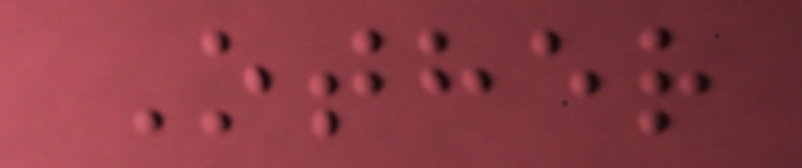Other
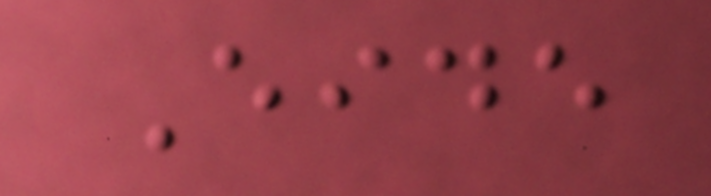Eide
